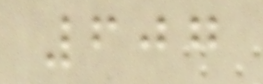607
